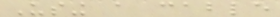Using a cable
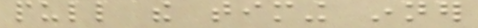pull the timing inner
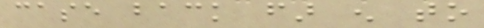case back far enough to
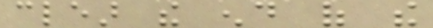clear the end of the
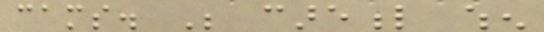cams. Be careful when
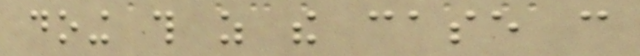doing this as the case can
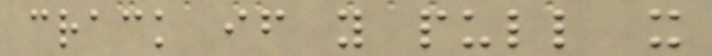crack if you pull it
